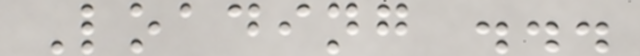Loading ...
